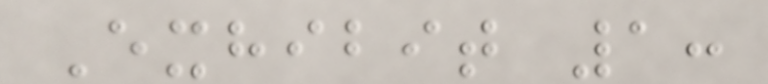Exhibit 1:
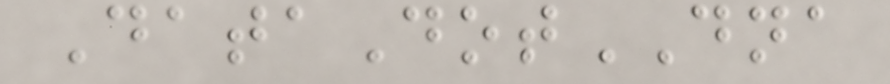DataDotDNA
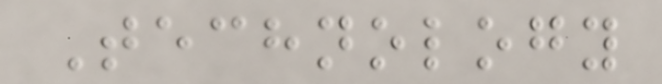Technology
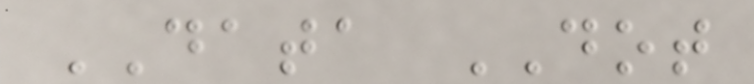DATA DOT
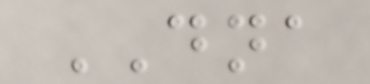DNA
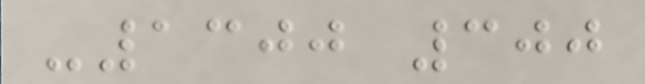-1300 300
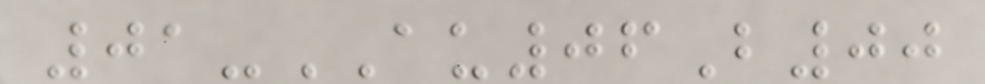01-AU06B00
